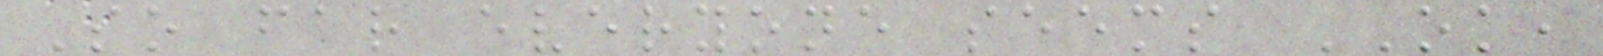So far everyone seems OK,
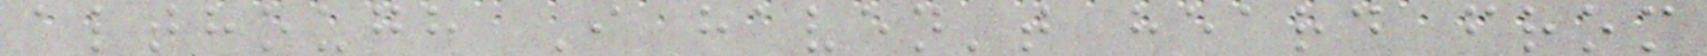although I haven't heard from
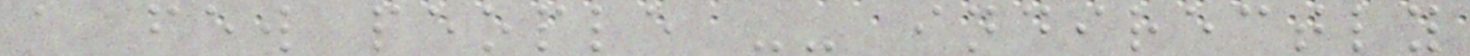a few people -- indirectly
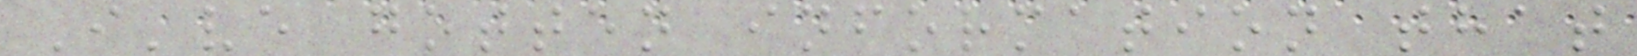I've gotten information that
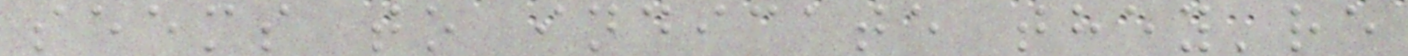seems to indicate they're
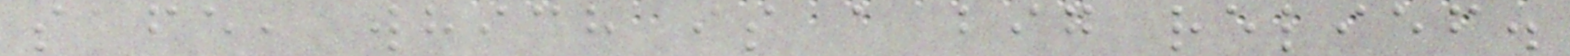safe, which is a big relief.
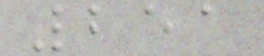251
